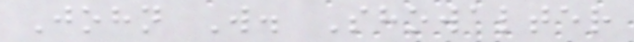John W. Showalter
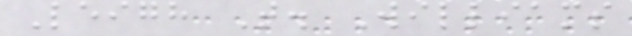Leigh T. Williams
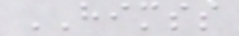HIMSS
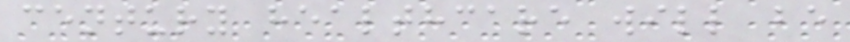century healthcare will be
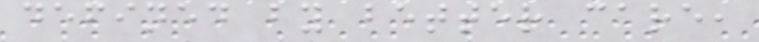defined by better care,
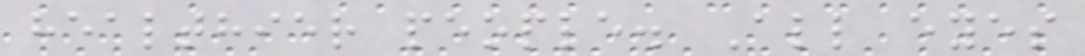healthier people. All eyes
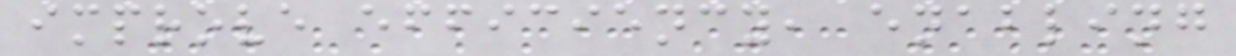improve efficiency, enabling
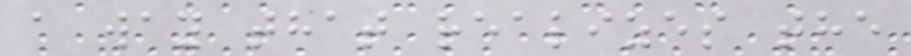a way that realizes the
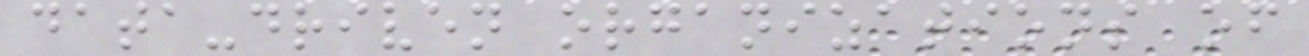data-driven organizations of
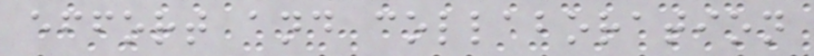effort and collaboration
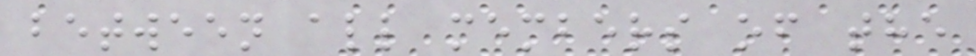between all members of the
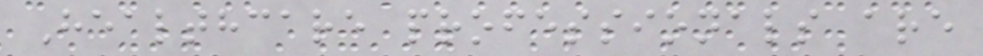Healthcare professionals are
